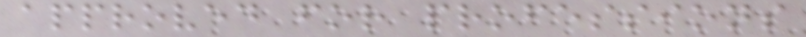approved for professions
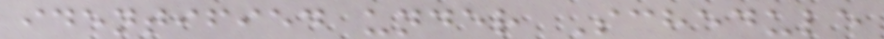identified under Schedule
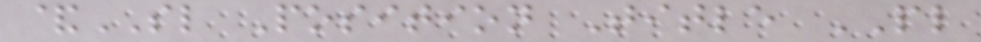&SL Position Title PL
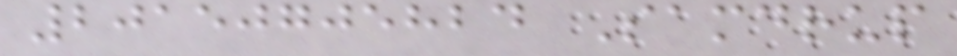20150705824 Samdrup
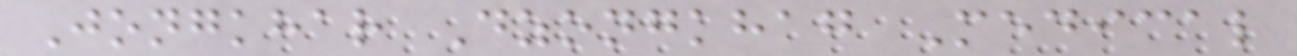Jongkhar Dzongkhag Medical
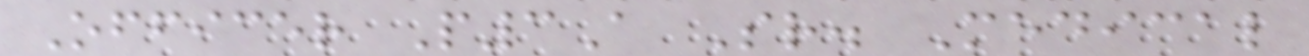Officer P3A Sr. Medical
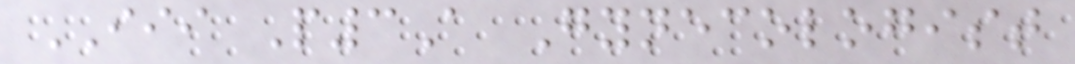III P3A Gynecologist
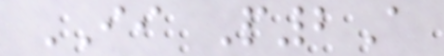II P2A
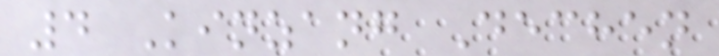4 Kinzang Dechen
